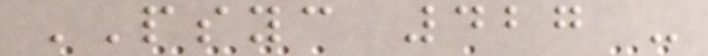PSYC 427 -
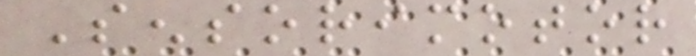Sensorimotor
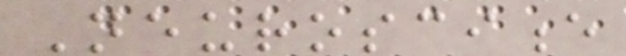Neuroscience
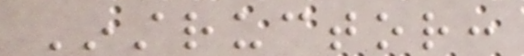Instructor:
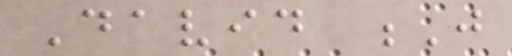David J
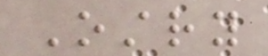Ostry
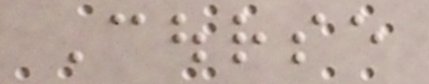Course
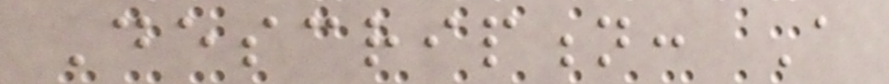Description: A
